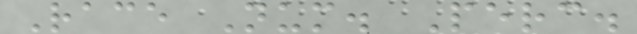Race Num. Perc.
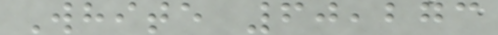White 60,273
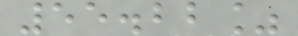55.22%
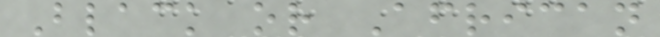Black or African
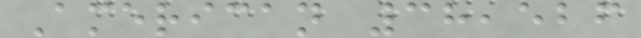American 38,526
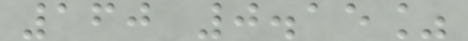160 0.15%
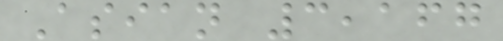Asian 3,167
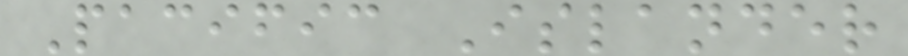Pacific Islander
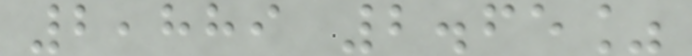2,889 2.65%
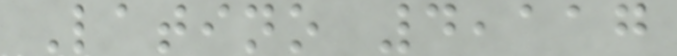Latino 4,117
